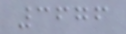3676
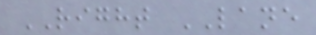RIGHT LANE
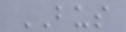BUS
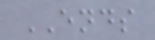ENDS
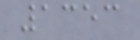1353
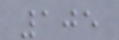105
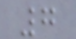7
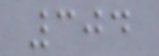304
